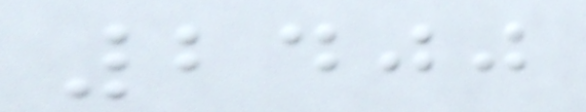2400
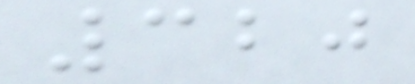320
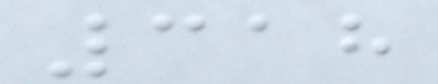318
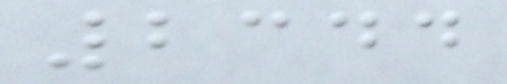2344
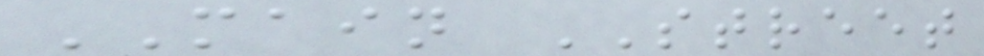MAIN STREET
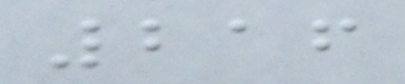216
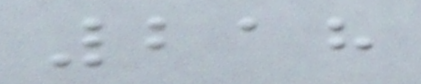218
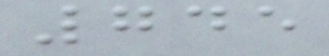745
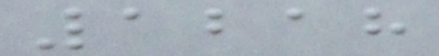1218
